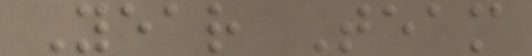Year Team
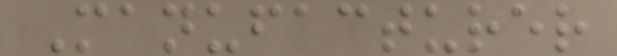Manufacturer
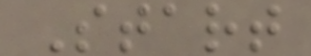Start
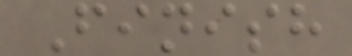Finish
